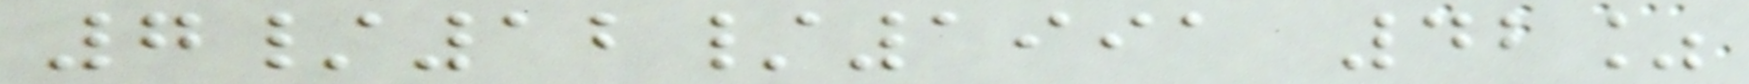7/12/1991 42%
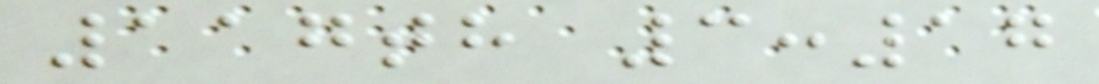117th 3:17
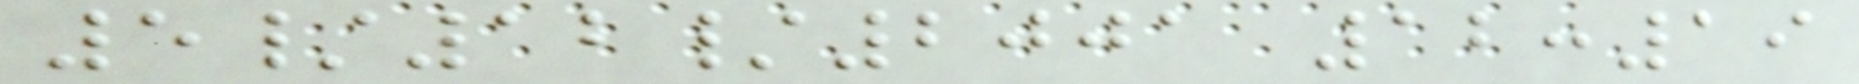5/12/2001 12:19
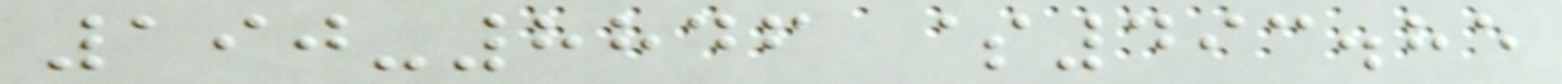190-8846 $493.85
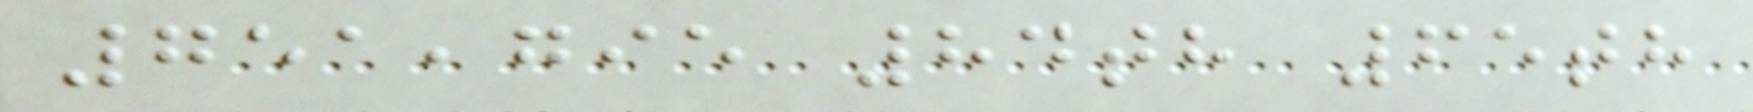751,795 84th 65th
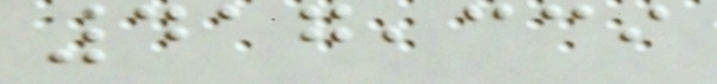417,339
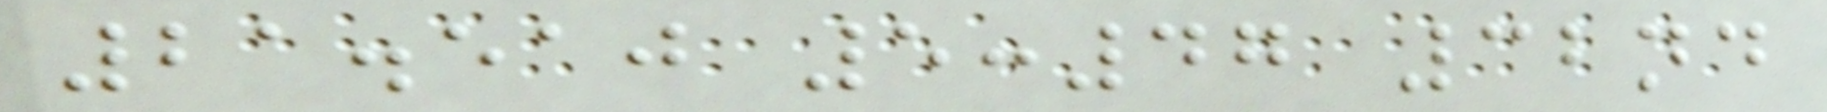21.510 5:47 32nd
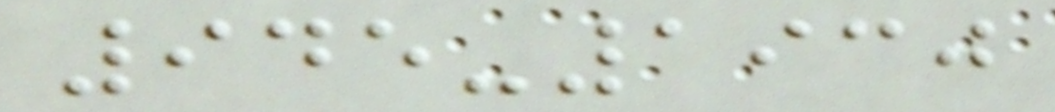945-1930
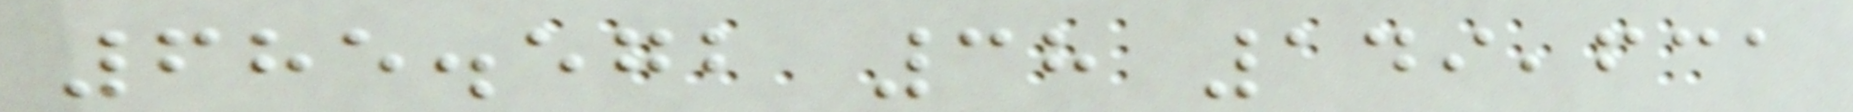685.572 38 149,631
